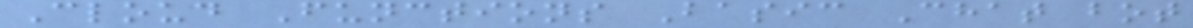Cloud Functions Basic Chat bot
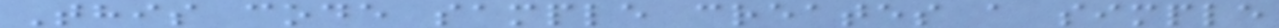This code sample creates a simple
